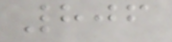806
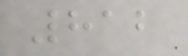812
